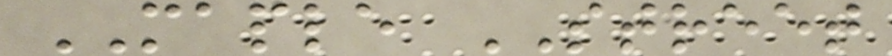MAPLE STREET
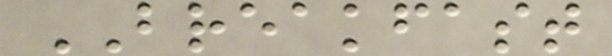BREAKFAST
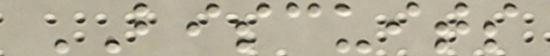BISCUITS
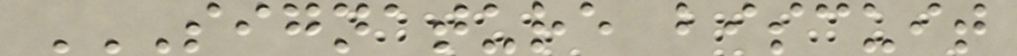SIGNATURE BISCUIT
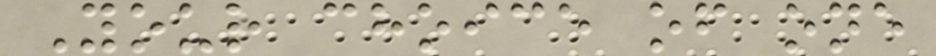Your choice of one
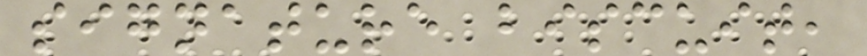signature biscuit,
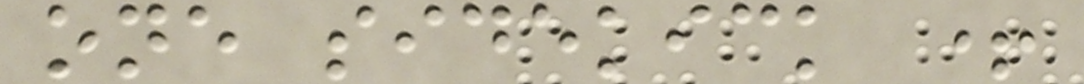one sidekick +
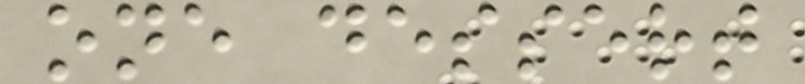one dessert
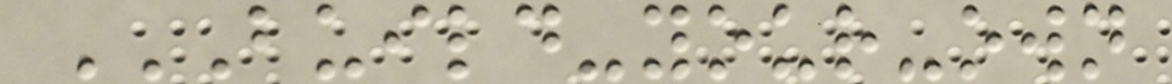BUILD-YOUR-OWN
